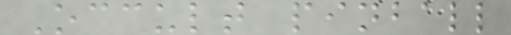Occult pinball
